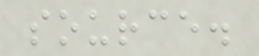source.
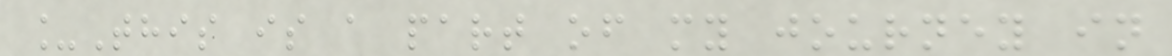_This is a part of my journey in
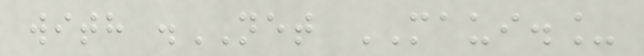with .NET MAUI._
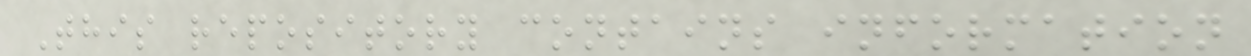This repository contains information
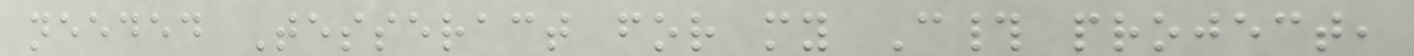needed Tesseract for my C# project,
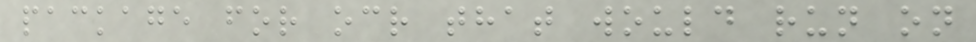package for ocr that would run on
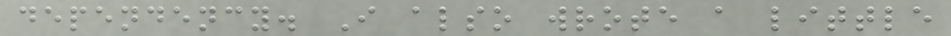dependency. I also wrote a little
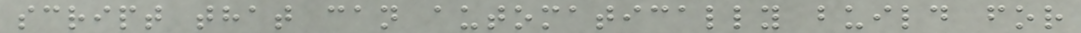script that can automatically build for
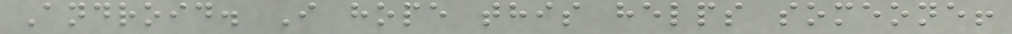Android. I hope this helps someone!
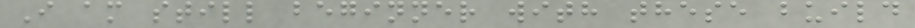I am still beginner with these build
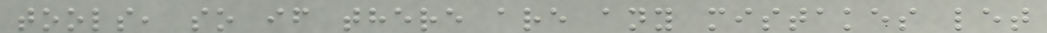tools, so if there are any mistakes let
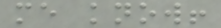me know!
